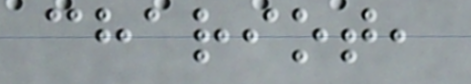chariot,
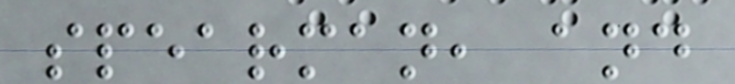spearman, and
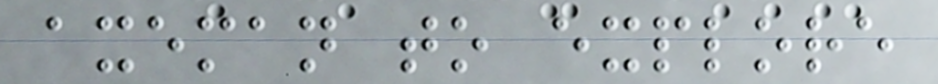axeman to explore
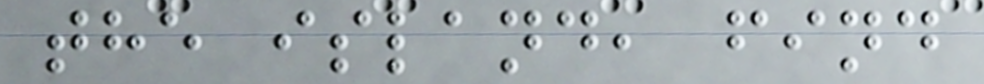the island, find
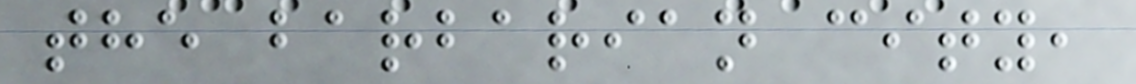the barbarian city,
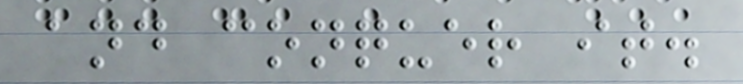and conquer it.
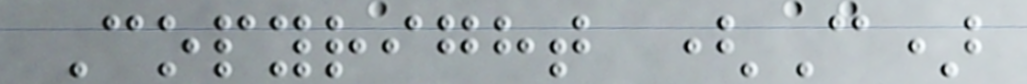Copyright (C)
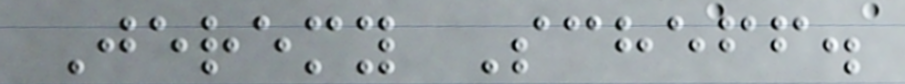Jeremy Scheff.
